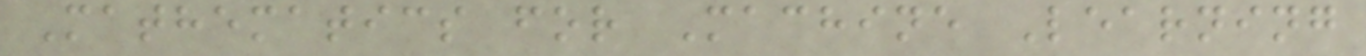Mathematics for Machine Learning
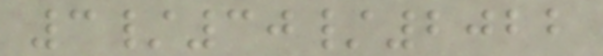3/30/2022
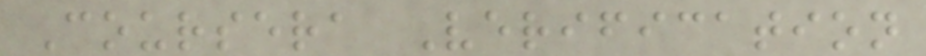Coursera Verification
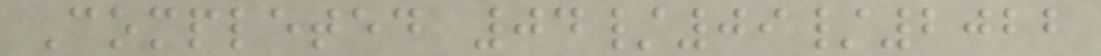Completed 04/09/2022
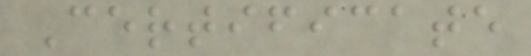Certificate
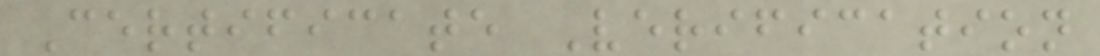Certificate Verification
